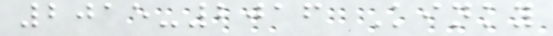2015-2016 Kinky
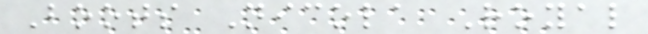Boots Nicola Royal
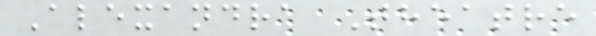Alexandra Theatre
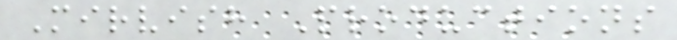Mirvish Productions
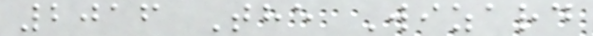2016 The Wizard
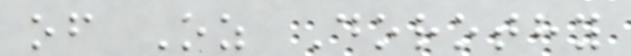of Oz Dorothy
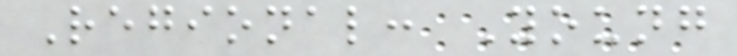Regional: Young
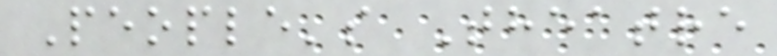People's Theatre
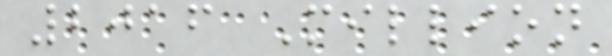2016 Million
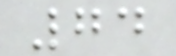74
